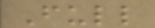Full
